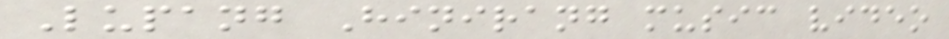Lupang Hinirang music video
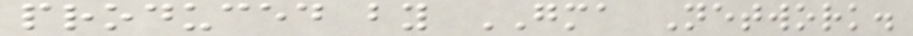produced by GMA Network.
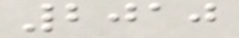2010
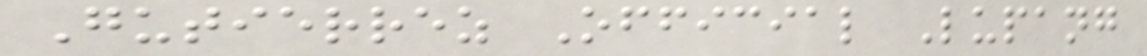Gutierrez Official Lupang
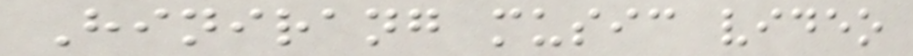Hinirang music video
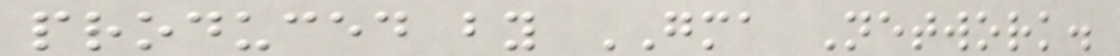produced by GMA Network.
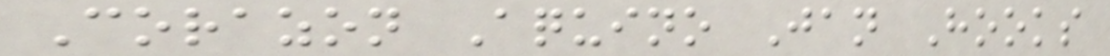Corazon Aquino Jan Hooks
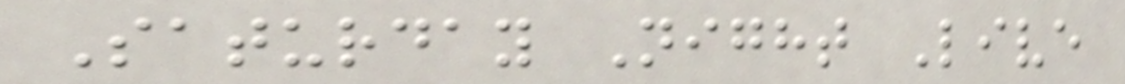Saturday Night Live
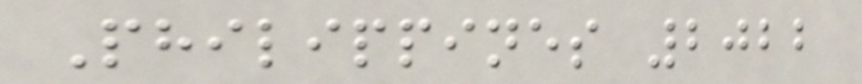Philippines 2022
